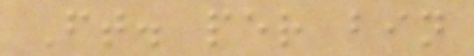Ft. per bin
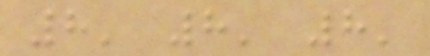8' 8' 8'
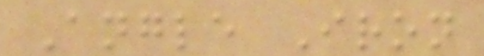Angle Iron
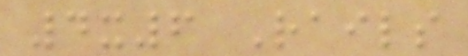4x6 Rails
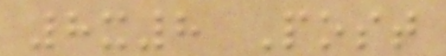8x8 Post
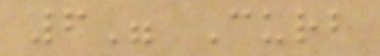6" Curb
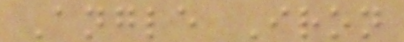Angle Iron
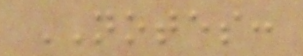NOTES:
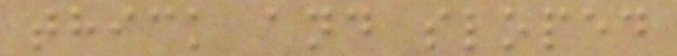thick and sloped
